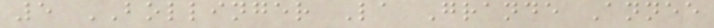5 BOLLINGER La Grande Annee
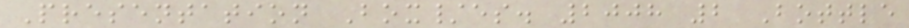Presentation Box/es. 2008 2 Bottle
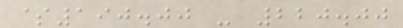$190.00 - 220.00
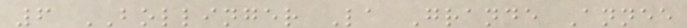6 BOLLINGER La Grande Annee
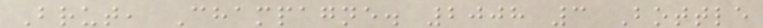Brut, Champagne. 2008 3 Bottle
